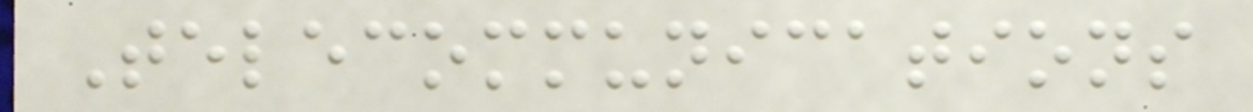Telecommunications
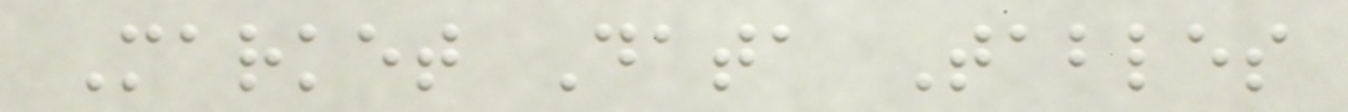Market Data Tables
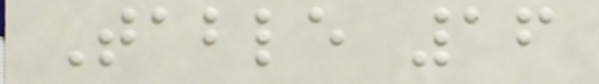Table 16
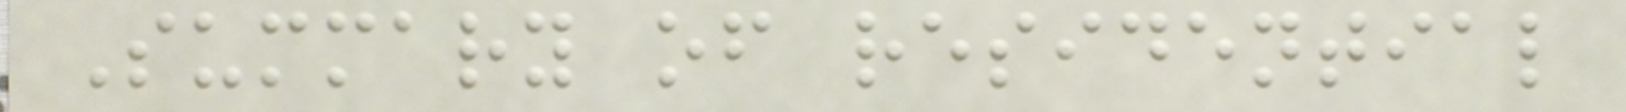Summary of residential
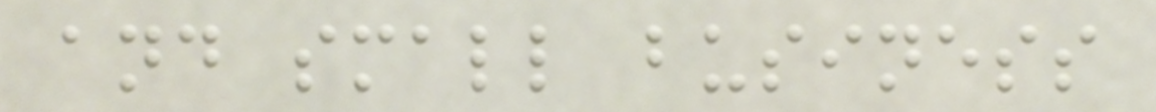and small business
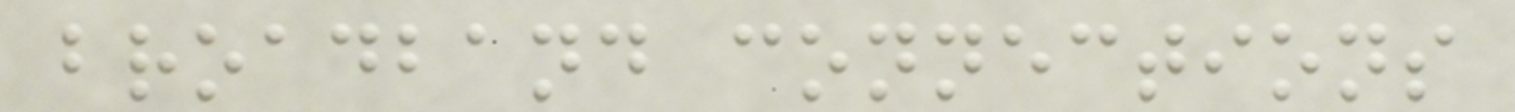broadband connections
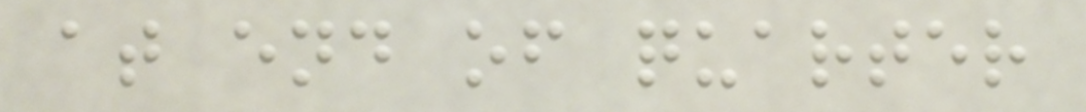at end of quarter
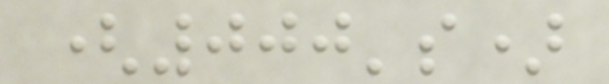(000's)
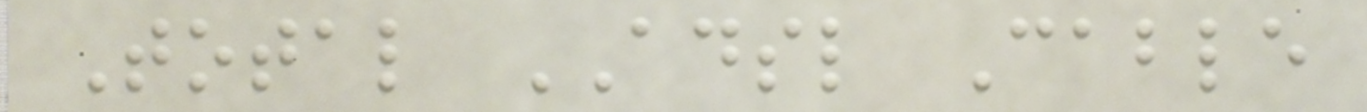Total ADSL Cable
